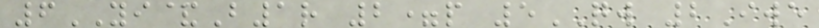6YI&B1r 2=p 5QW 2Iwe
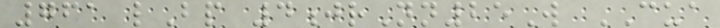761 lBp 4jrNn25W CUA
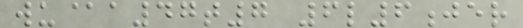wu@a47t7 6l6jer
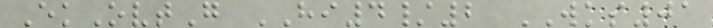EkOvtG HI4/2 WKS01
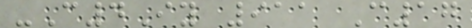-C4Iy 911 C17
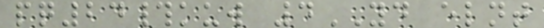pq24#kuw 4YD elnt
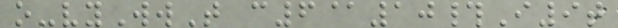o-vyWwT c6@10#I9t
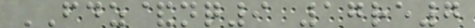FDZ&nq9 17re7
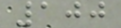100
